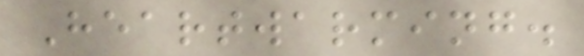Heartwarming.
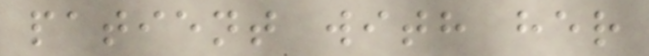patient with her
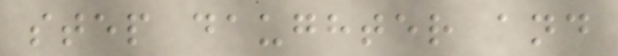step daughter and
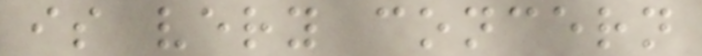is very concern
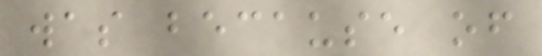was because of
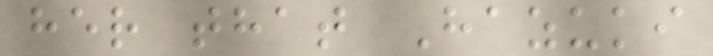her that Hazuki
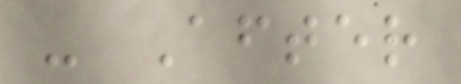- After
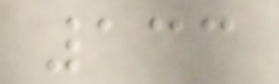133
